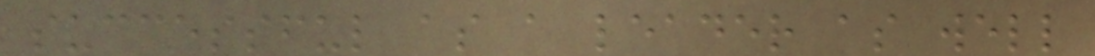successful as a leader as well
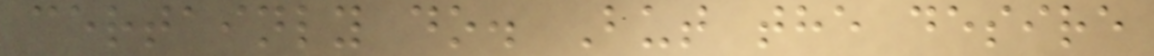certainly do. But the desire
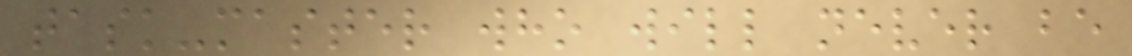task-master who will never be
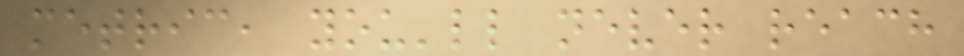metric, you'll never reach
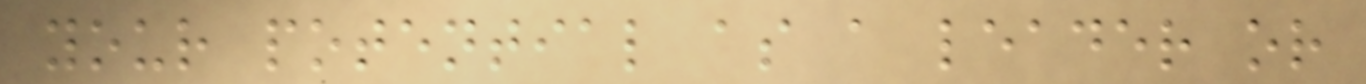your potential as a leader or
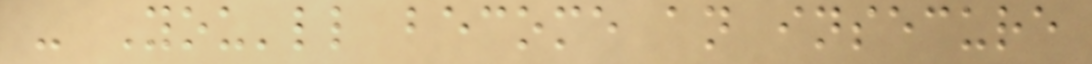- You'll become an insecure
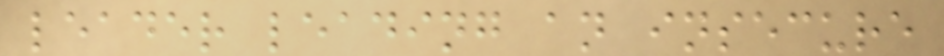leader leading an insecure
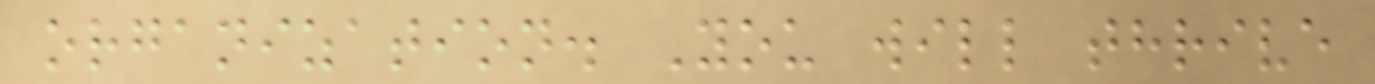organization. You will thrive
